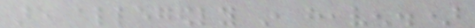are allegedly in heaven.)
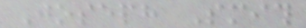Joseph Smith
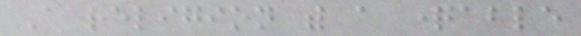A religion with a questionable
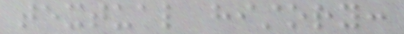textual history:
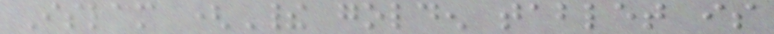Islam (Their golden tablet is
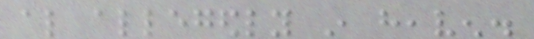also allegedly in heaven.
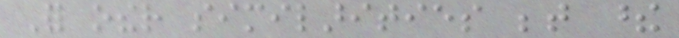For other similarities between these
